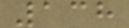138
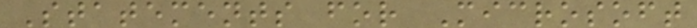Statements for Microsoft
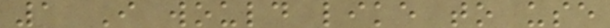1 I would like to use
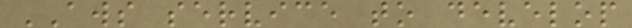AWS service to develop
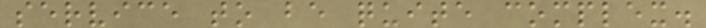service to be quite complex.
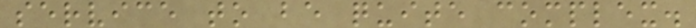service to be quite complex.
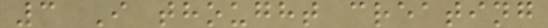3 I thought creating
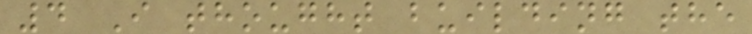4 I thought building the
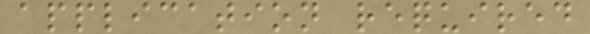application required
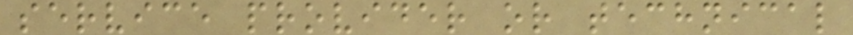service provider or technical
